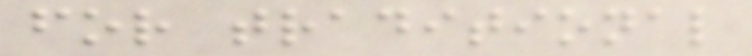for traditional
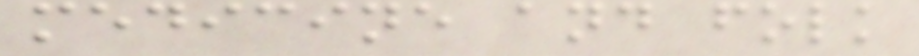medicine and folk
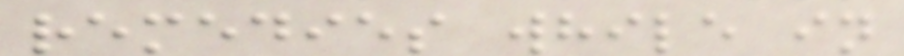remedies while in
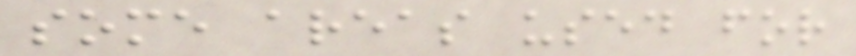some areas used for
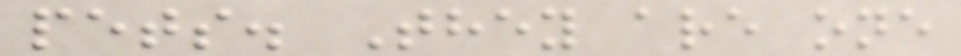pets. They are one
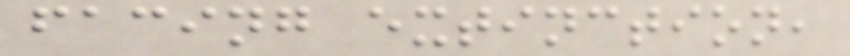facing extinction,
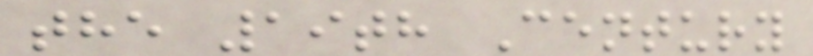the 19th Century
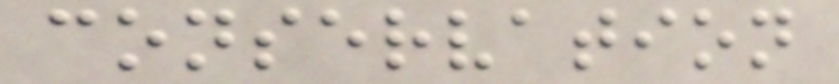conservation
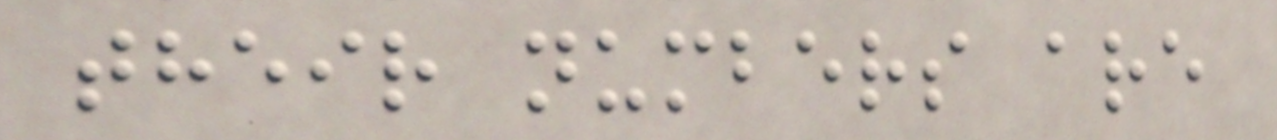their numbers are
